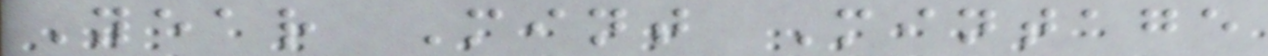Year Mint Mintage
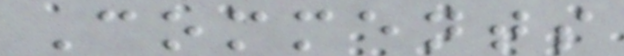Comments
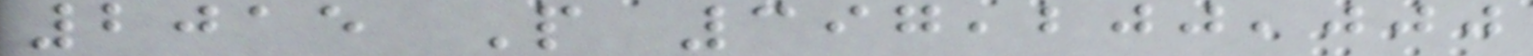2015 P 397,200,000
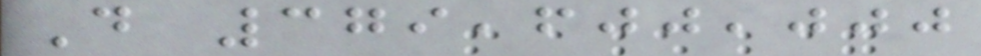D 379,600,000
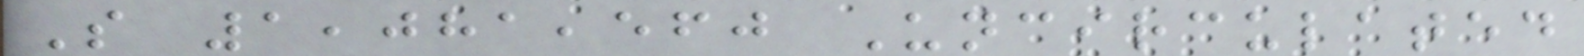S 1,081,560 Uncirculated
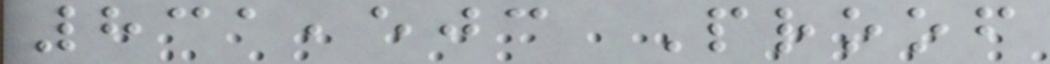831,503 Proof
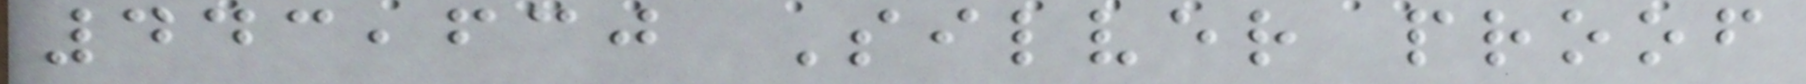443,630 Silver proof
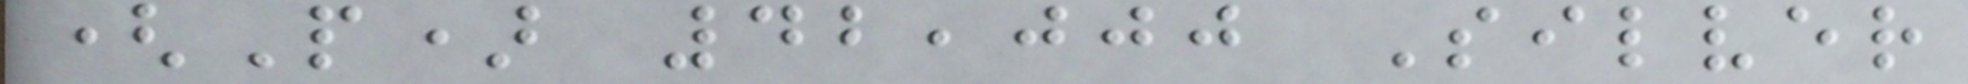(P) 42,000 Silver
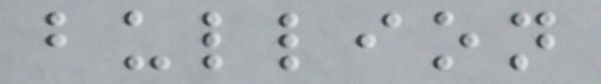bullion
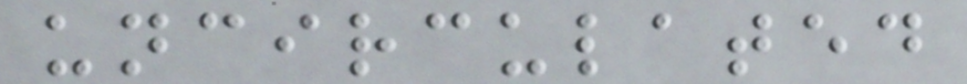uncirculated
